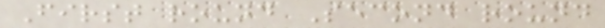First round Second round
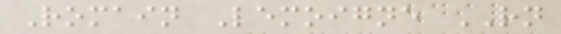Romain Lemoigne RN
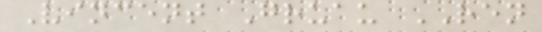Vincent Gruau REN
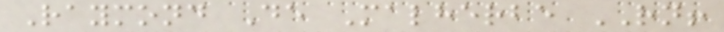Raymond De Malherbe RN!
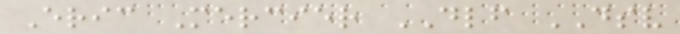Eric Mercier DLF DSV
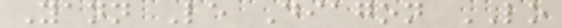Yann Le Diagon LO
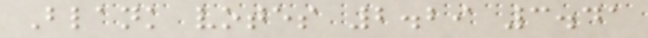Blank votes 2.29 3.41
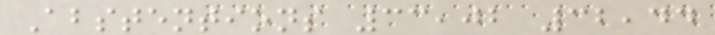Abstentions 33,02 32,44
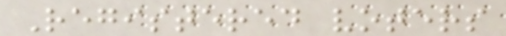Registered voters
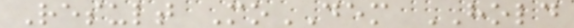Result MoDEM HOLD
